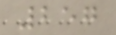257
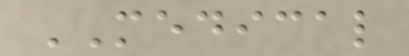MEDICAL
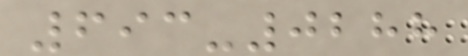693-0288
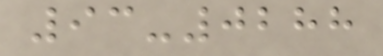93-0288
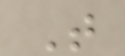T
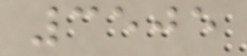3505
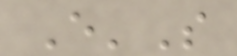E'S
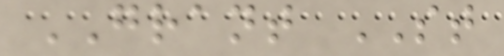GRANT ST
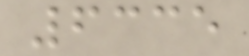6335
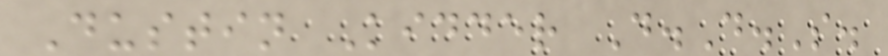Dustin Kidder D.D.S.
